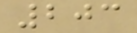203
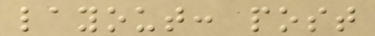layout: post
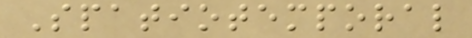Spatiotemporal
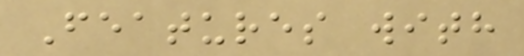Features with
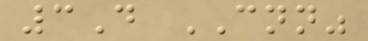3D CNN"
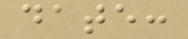date:
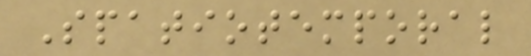Spatiotemporal
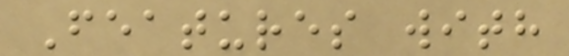Features with
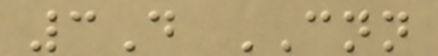3D CNN
